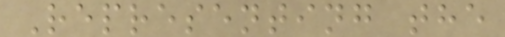Representing the
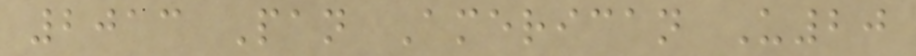2013 Pan American U20
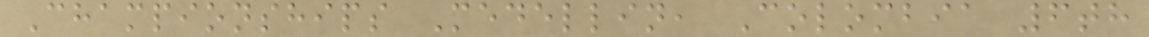Championships Medellin, Colombia 6th
